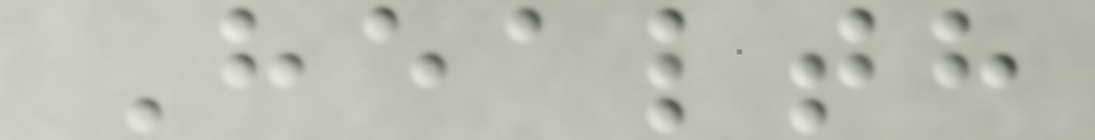Health
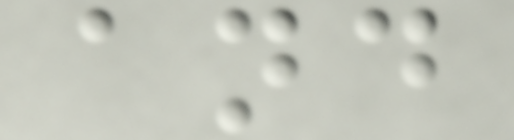and
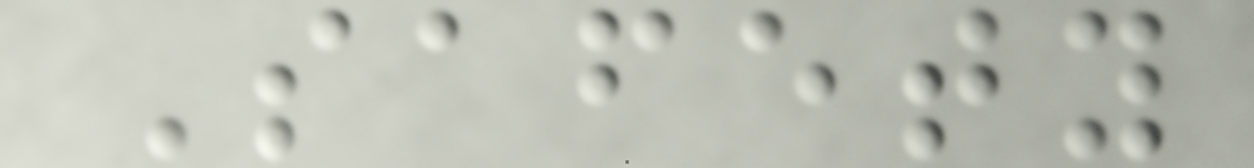Safety
